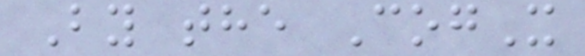By the CogX
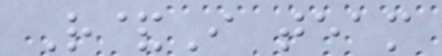R&I team
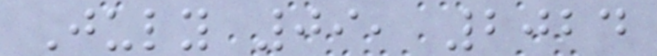July 09, 2024
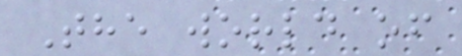The world of
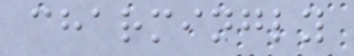charmingly
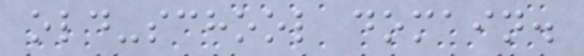old-school domain.
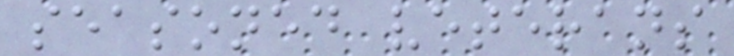seasoned veterans
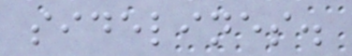sidelines.
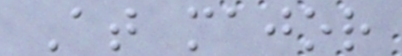At major
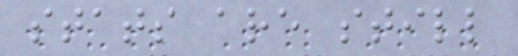stats are still
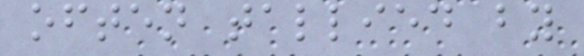often tallied by
